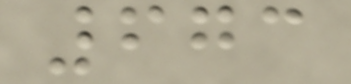673
